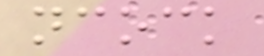ncock
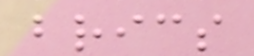brics
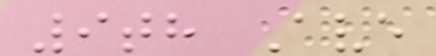9th Ave
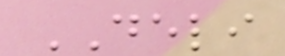DELI
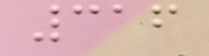316
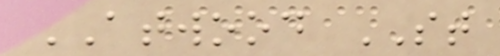ATWOOD ST
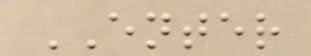ENTER
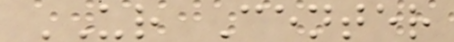UR Center
